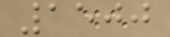1500
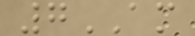7AM
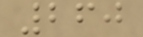260
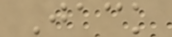Jack
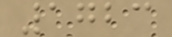1723
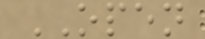OPEN
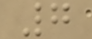7
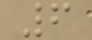6
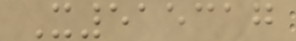X515317
